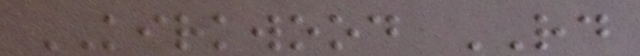KIRKWOOD RD
